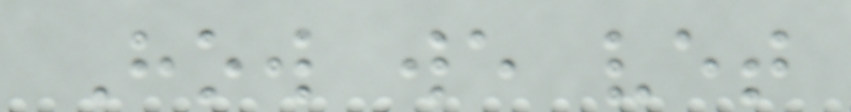How we vet
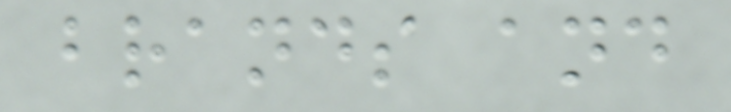brands and
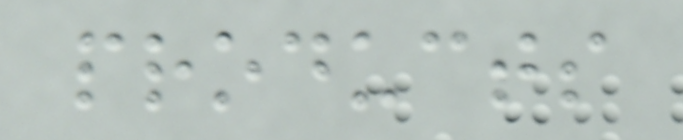products
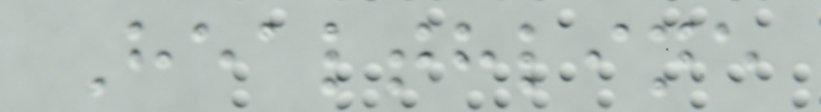Healthline
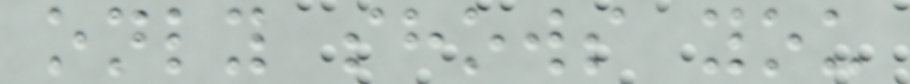only shows you
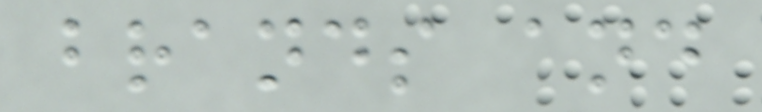brands and
